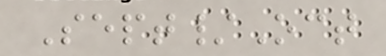Sept/Oct
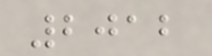2012
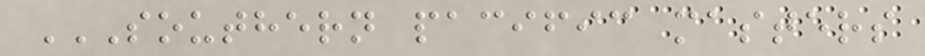SOUTHERN PACIFIC MASTERS
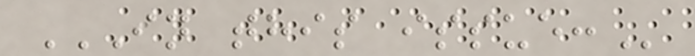IN THIS ISSUE:
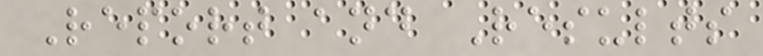Report and Results
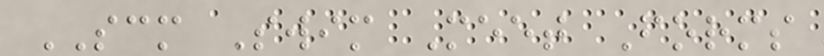SCM Swim Meet Forms
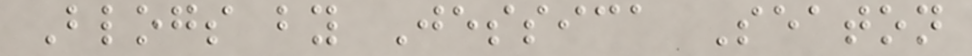Blogs by Jessica Seaton
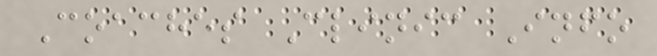Coaches Clinic Info
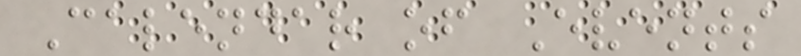Calendar of Events
